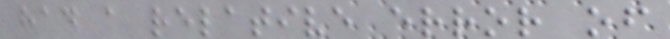had a relative error of
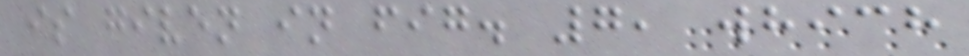is given in fig. 7, which
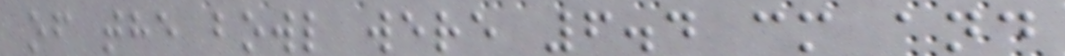of the bowl were 6.4 cm and
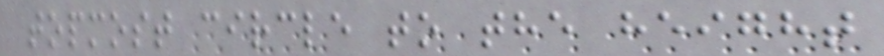topmost circle to the height
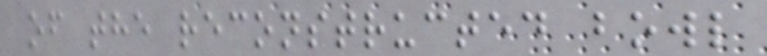of the reconstructed bowl
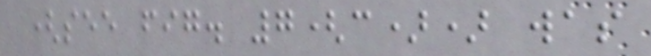(see fig. 7(c)) was
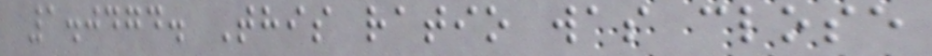1.0474. This ratio was close
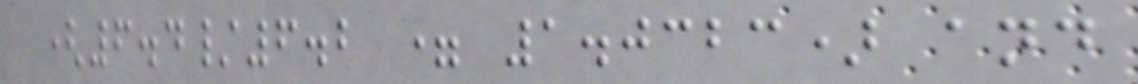(6.4/6.2 = 1.0323) and
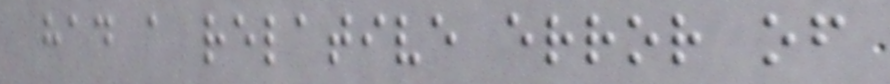had a relative error of
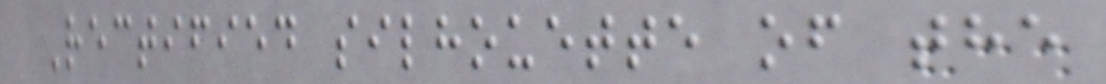Rectified silhouette of the
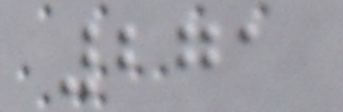271
